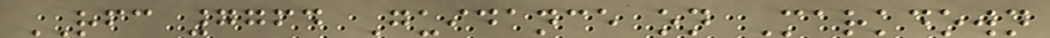RFC 7764 Guidance on Markdown
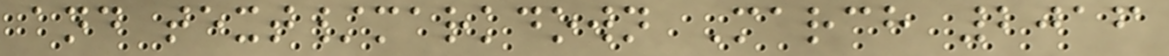and text/markdown March 2016
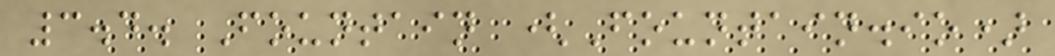3.4. Fountain (Fountain.io)
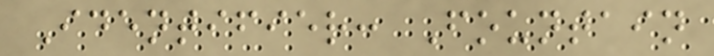Identifier: Fountain
